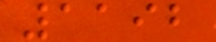1192
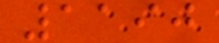1190
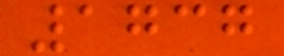1737
